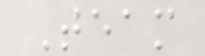Team
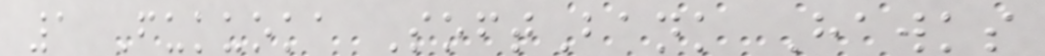1 Fukuoka SoftBank Hawks
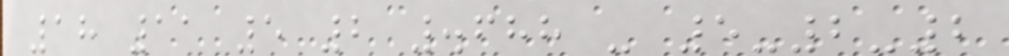18 11 5 2 .688 - 5-2-2
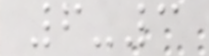6-3
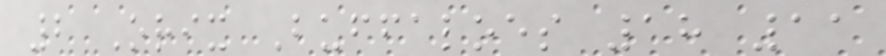2 Orix Buffaloes 18 11
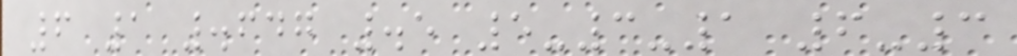6 1 .647 .5 5-3-1 6-3
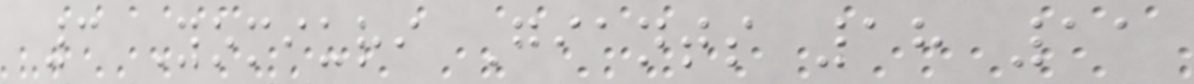3 Yomiuri Giants 18 11
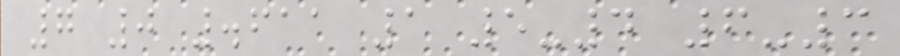7 0 .611 1 5-4 6-3
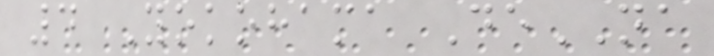4 Yokohama DeNA
